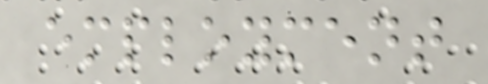employment
